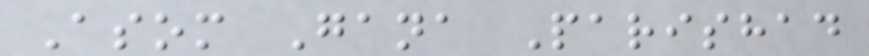Asom Gana Parishad
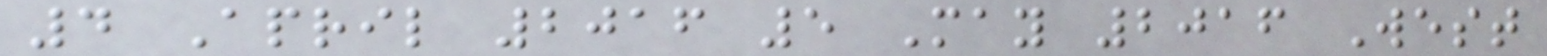4 April 2016 5 May 2016 West
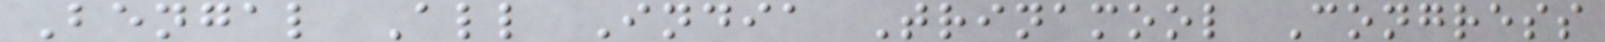Bengal All India Trinamool Congress
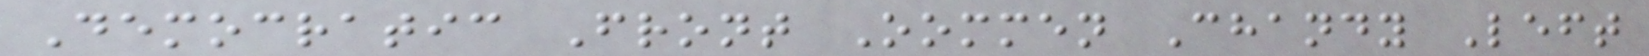Democratic Front Oommen Chandy Left
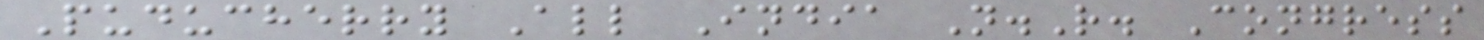Puducherry All India N.R. Congress
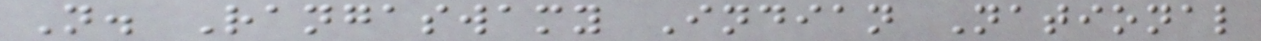N. Rangaswamy Indian National
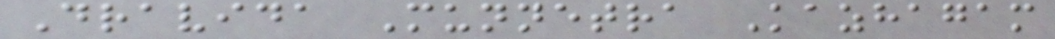Dravida Munnetra Kazhagam
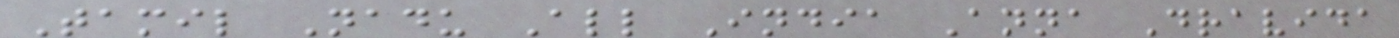Tamil Nadu All India Anna Dravida
